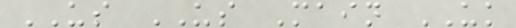US US Main UK
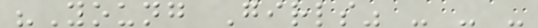"Young Girls" - - -
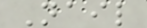Nail
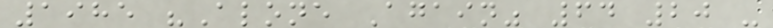1985 "Alone Again" 64 20 -
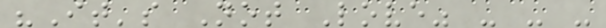"It's Not Love" - - -
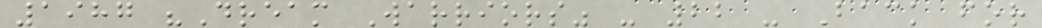1987 "Dream Warriors" - 22 - Back for
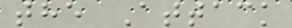the Attack
